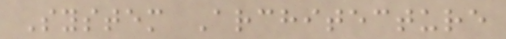System Architecture
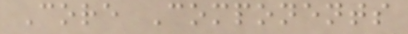Core Components
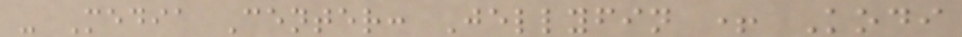- Media Center: Jellyfin + Kodi
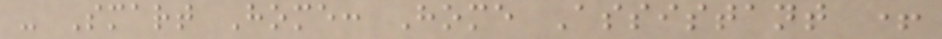- Smart Home: Home Assistant +
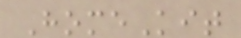HomeKit
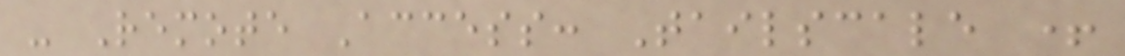- Remote Access: Tailscale +
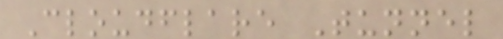Cloudflare Tunnel
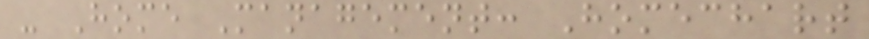- Home Management: Homechart
